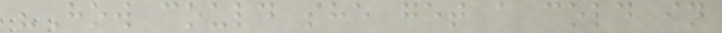"How could she get a cold in
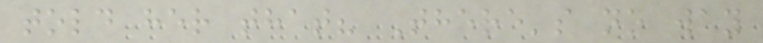told her that? There's no way
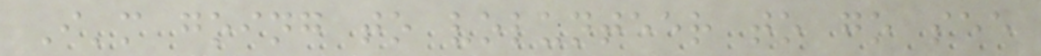I'm going to volunteer to go see
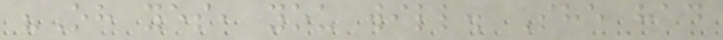"Oh yes, you will. She had
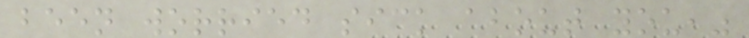been worried sick about you,"
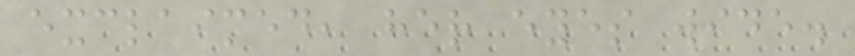exclaimed, her eyes wide.
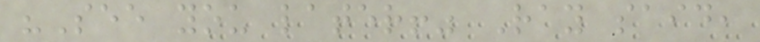"See you later!" Ray said,
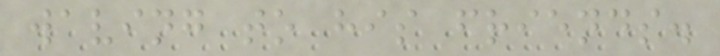waving to his friends.
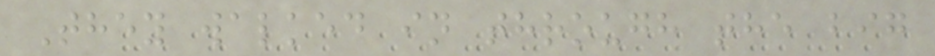They walked in through the big
